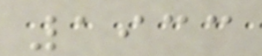1933
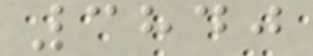3840
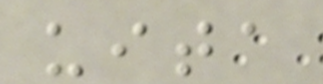uita
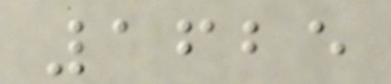1625
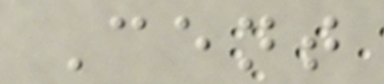Cent
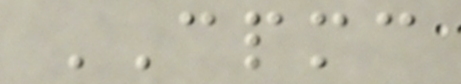CPMC
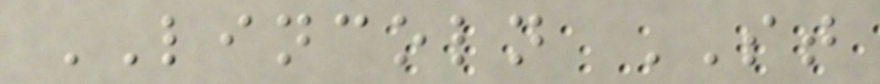LINCOLN ST
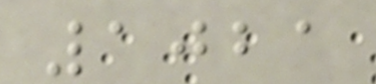1021
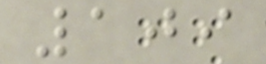109
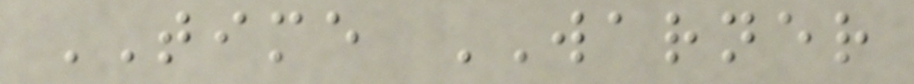TIME WARNER
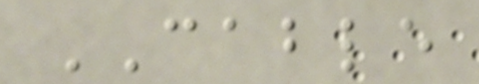CABLE
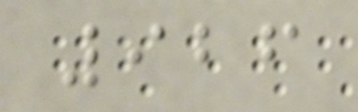926
